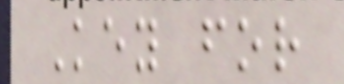Key for
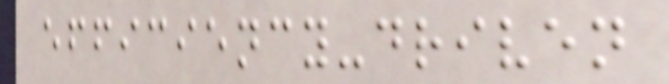efficiency-driven
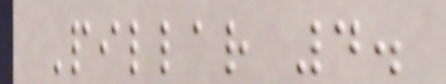Pillar 4.
